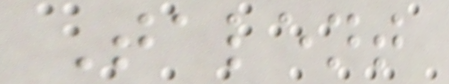Talent
